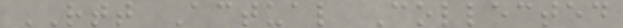RTT Actual Collected
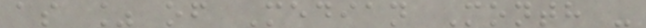as % of Median Month -
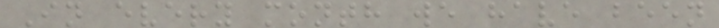In every month we have been
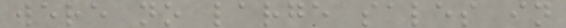were no large sales in
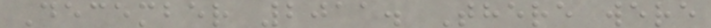December 2011. There were
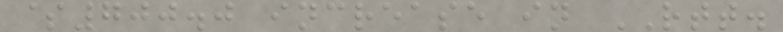$700.0 increase in RTT.
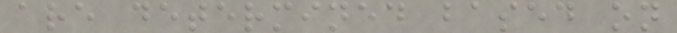are determined based on
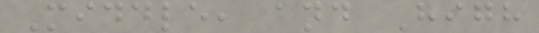Middle, and High
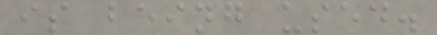is being used.
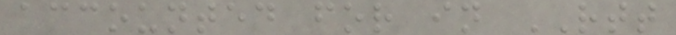accounted for in RTT
